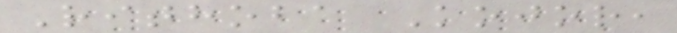Rithoba Kojor,
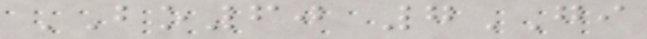BO60 7GI
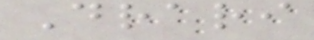Drari
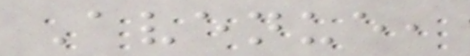Avenue,
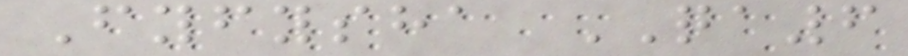Fyfysha QA6
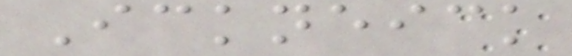Ickneick
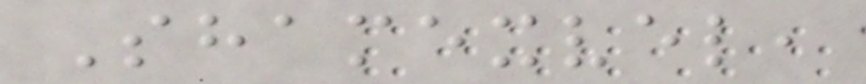Shamexvel,
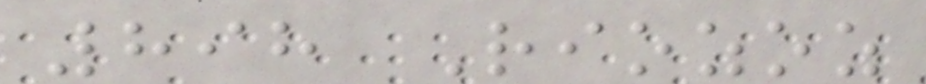898 Riozoz
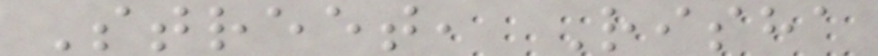Street, Risha
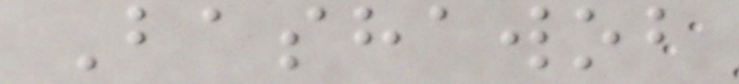Bashawob
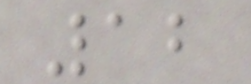12
